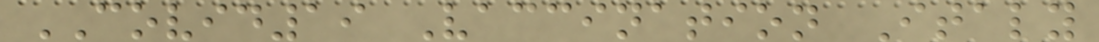COVID19 Vaccination Italy
